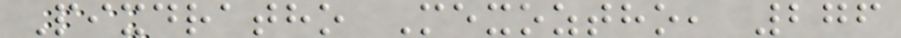Pixdratho Mexoztho, 276
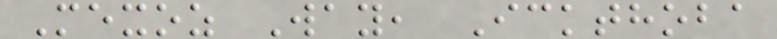Mexoz Way, Ickthoba
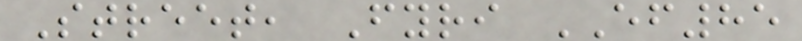Street, Fyri EF85
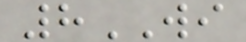8WI
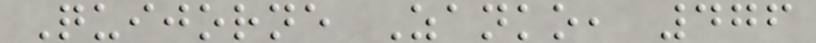Quijorne Zanko, 476
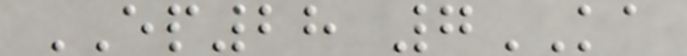EP28 7KA
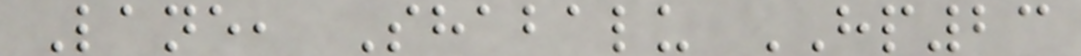Lane, Shabalu HP23
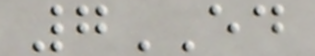7ED
